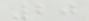20
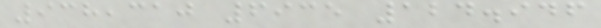938,310 6935 124.946
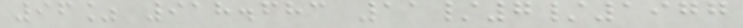96% 918.683 11/7/1977
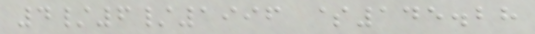4/6/1996 $145.28
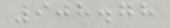908.78
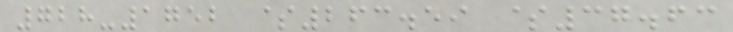728-1752 $263.59 $37.63
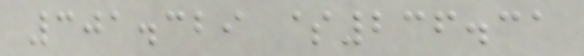301.329 $236.31
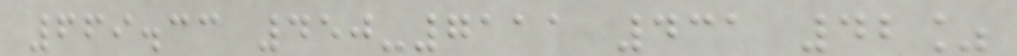669.33 450-7111 431 42%
